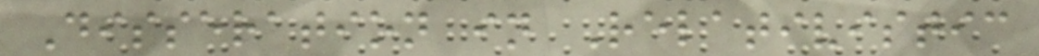Disseration in Relativistic
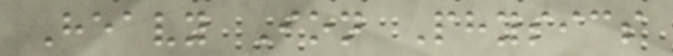Heavy Ion Physics
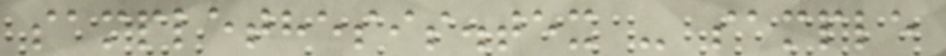samplethesis.tex - sample
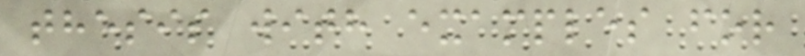thesis with examples for
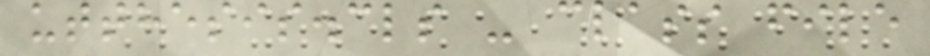utthesis.cls - class file
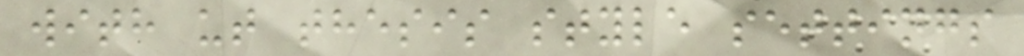with ut thesis style settings
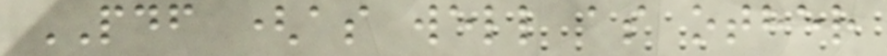PDF (as well as other
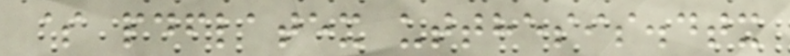$ pdflatex utthesis.dtx
